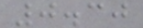0.30
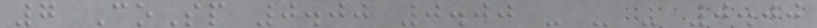7 CoSp 0.00 0.00 - - - 0.00
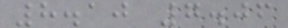8.10 7.06
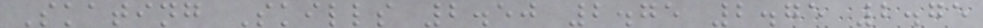Skating Skills 2.50 2.75 2.75 2.75
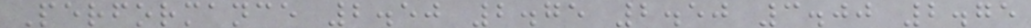Performance 2.50 2.75 2.50 3.00 2.75
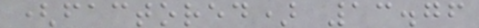(factored) 13.76
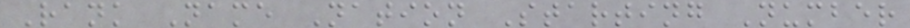Rank Name Nation Starting Number
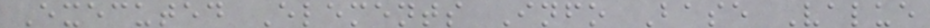Executed Elements Info Base Value
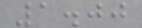1.00
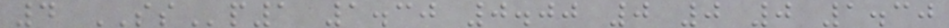4 SSp1 1.30 0.00 0 0 0 1.30
